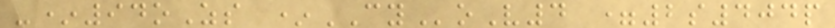-*94oZs *CYoV4 =2s404p
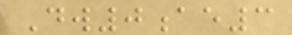Dw0ae3
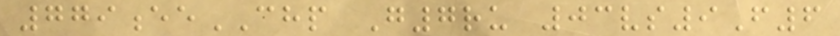779eeCHP G7ru 03vs9F6
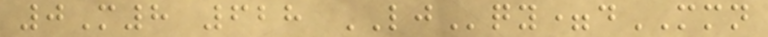0M8 628 LJqy=dMMN
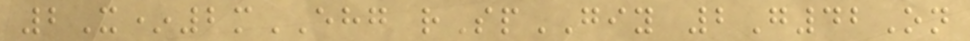2X*2mEHG rSpGIY 2G42On
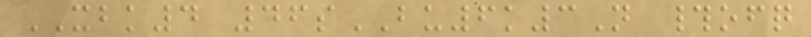XBK4 46sBU6k3N #ofq
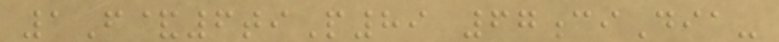1F&6tiP89 67ciDia-
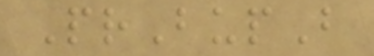PrBupB
